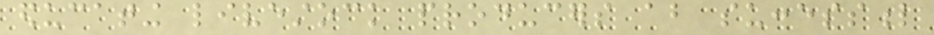educating livestock producers about successful
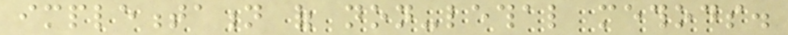implementation of non-lethal methods.
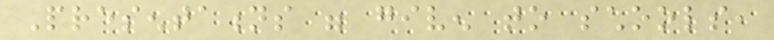Presentations were given to schools,
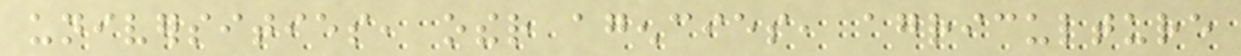universities, other agencies, agriculture
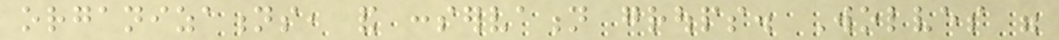organizations, and conservation groups. Wolves were
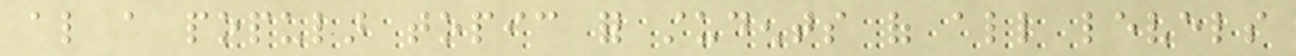also a popular topic for students of all levels
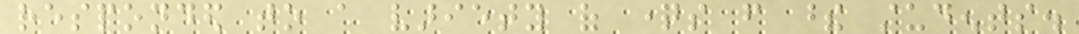responded to a variety of questions from these students.
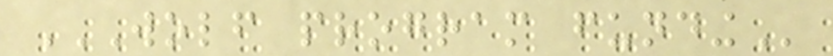WOLF PROGRAM FUNDING
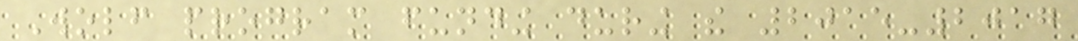Wolf program funding during the 2015-2017
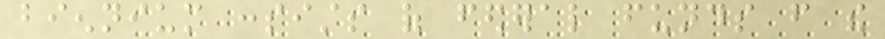biennium consists of federal funds from the
